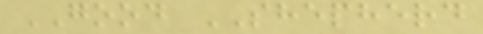GOOD SHEPHERD
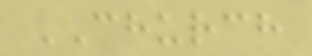CHURCH
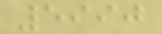5990
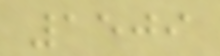1509
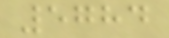5784
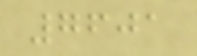7601
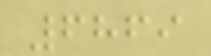6869
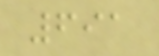691
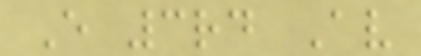E 3rd Av
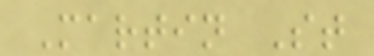Martin St
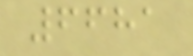6681
